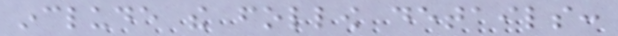include the follow details:
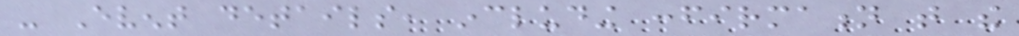- Event details, including confirmation that the
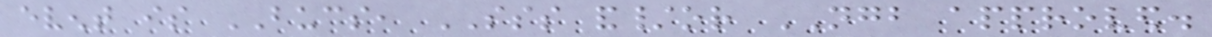event is BUCS, SSS and/or NGB approved.
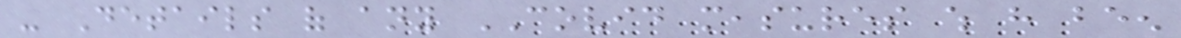- Details of any COVID measures which have been
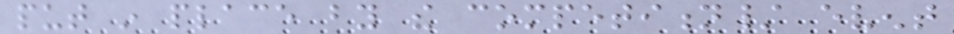put in place by the competition/ event
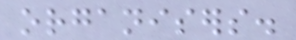organisers.
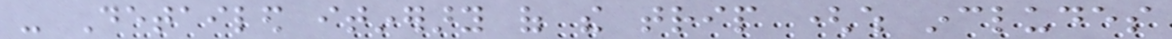- Detailed itinerary of the trip (which includes
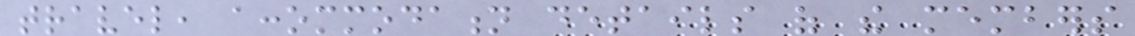travel, accommodation details of the members
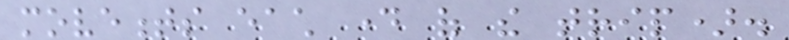movements each day of the trip).
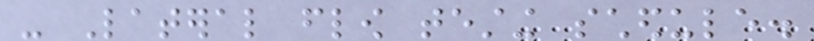- Lateral flow testing schedule.
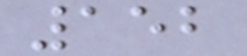152
